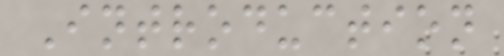Introduction
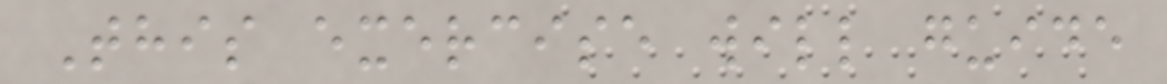This exercise will guide
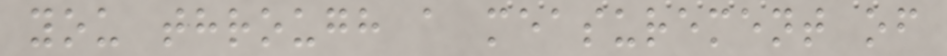you through a measurement of
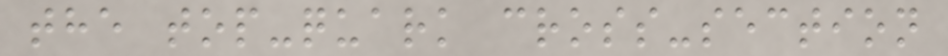the top-quark cross-section
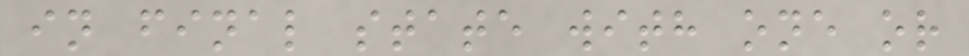in final state with one or
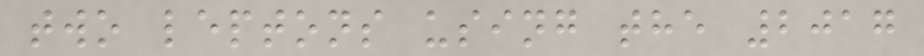two leptons using the 2017
